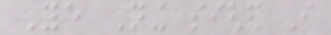Ye Ning sighed I
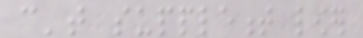can't supplement lower
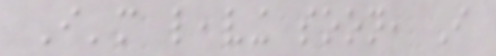I'm leaving soon, I
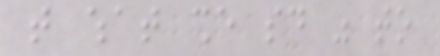that what she said was to
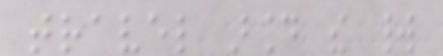travel around the world
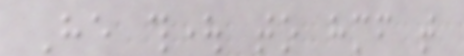He thought to himself that
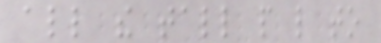all the tall people like to
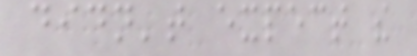didn't expect the
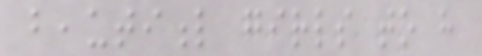beautiful girls to have
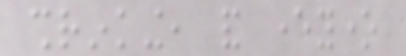shrinking, and everyone
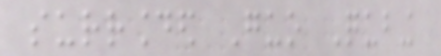surrounded Guo Qubing
